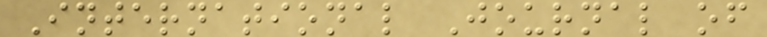International Journal of
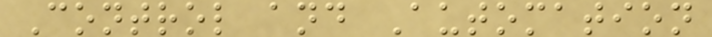Control and Automation
